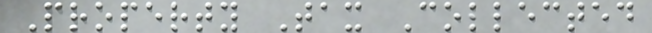Property Tax Collected
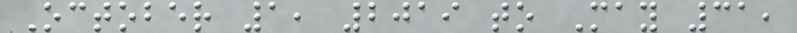October 1, 2019 to May 31,
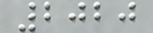2020
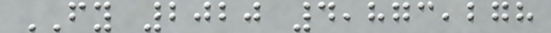FY 2020 4,873,278
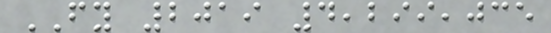FY 2019 4,299,035
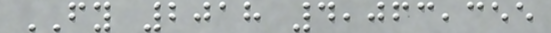FY 2018 4,063,355
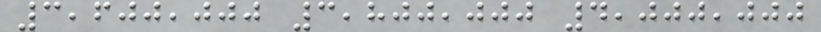3,600,000 3,800,000 4,000,000
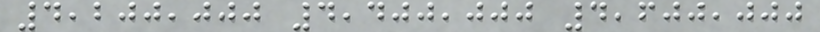4,200,000 4,400,000 4,600,000
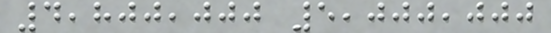4,800,000 5,000,000
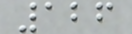126
